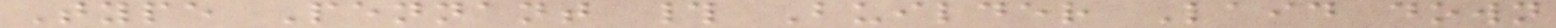Type Pennant # Builder Laid down
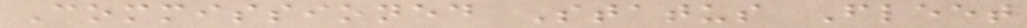Commissioned Status Fleet
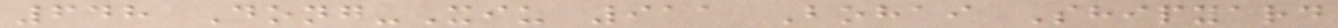648 Dong-Xiu 911 Bohai Shipyard
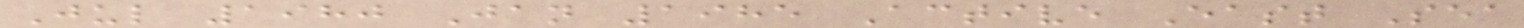Jul 1980 Jan 1985 Active East Sea
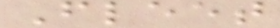Fleet
